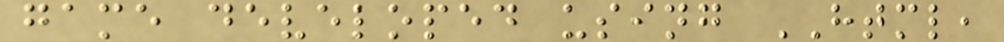game developed using HTML,
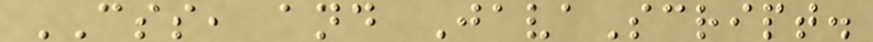CSS, and JavaScript.
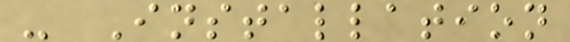- Installation
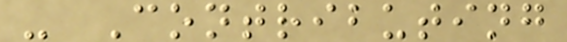- Contributing
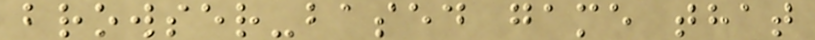browser-based game that
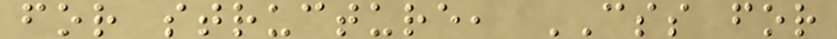for structure, CSS for
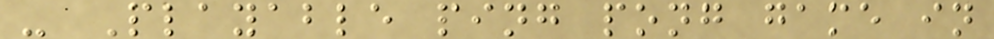- Playable ping pong game in
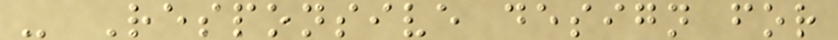- Responsive design for
